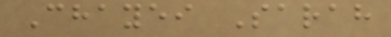Chayei Sarah
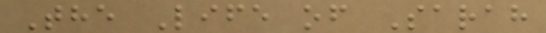The Life of Sarah
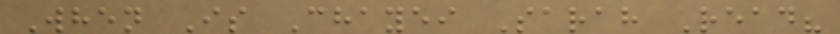When Is Chayei Sarah Read?
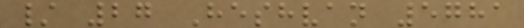/ 27 Heshvan 5781
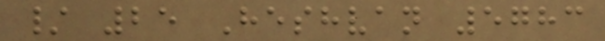/ 25 Heshvan 5783
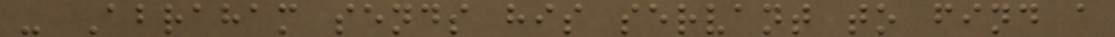- Abraham sends his servant to find a
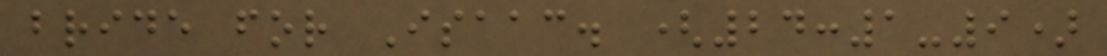bride for Isaac. (24:1-9)
